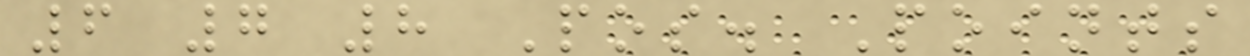6 7 8 Pos. Points
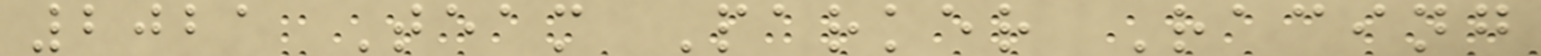2021 Team Parker Racing
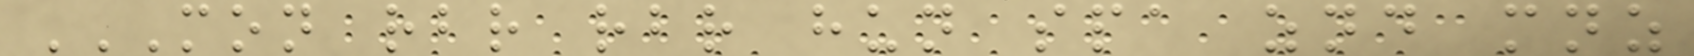MON RBR RBR HUN SPA ZND MNZ
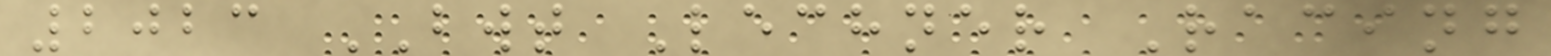2023 BWT Lechner Racing
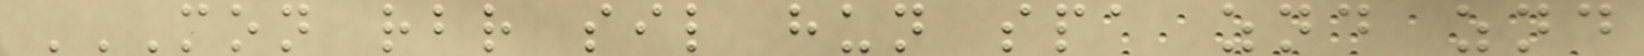MON RBR SIL HUN SPA ZND ZND
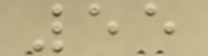55
